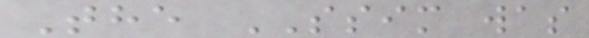The SSIM was
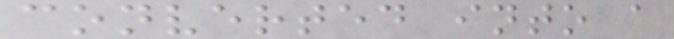converted into a
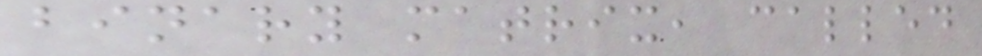binary matrix, called
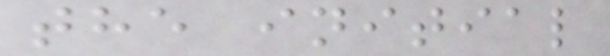the initial
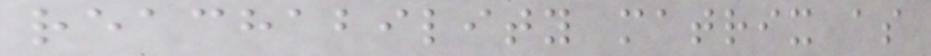reachability matrix as
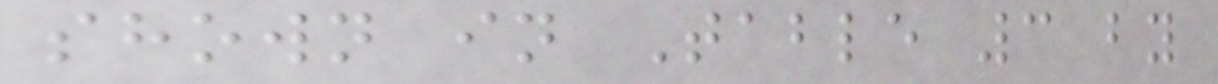shown in Table 3 by
